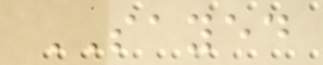SAYED
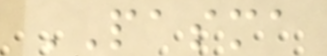PASMA
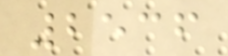2536
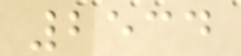2534
